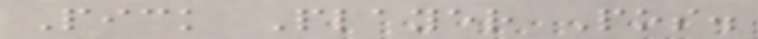Pick Player Pos.
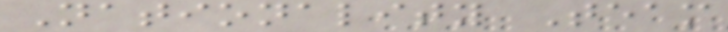Nationality Team
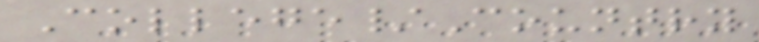College/Country
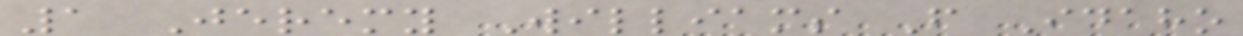1 Jeremy Williams F Idaho
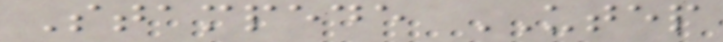Stampede UTEP
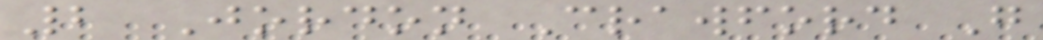2 Jordon Crawford G
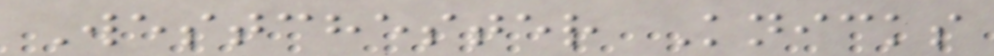Westchester Knicks
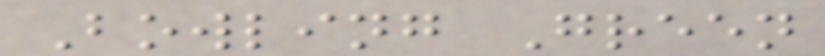Bowling Green
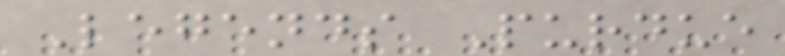Legends Purdue
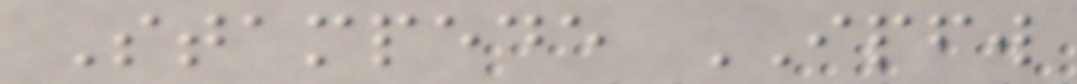Stampede IPFW
